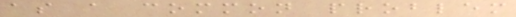as a common problem
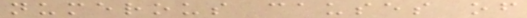numerous causes of
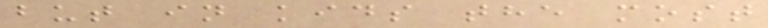but in kids the most
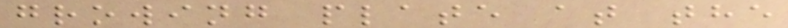growing plate at the
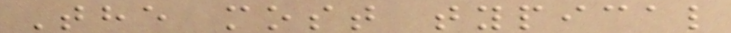The most typical
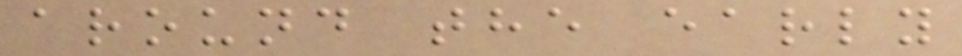around the early
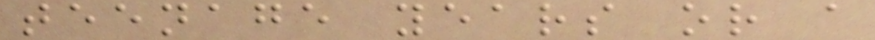teenage years or a
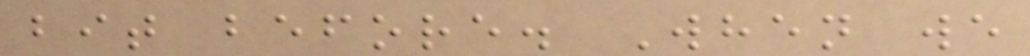bit before. When we
